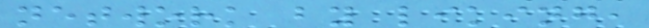network by liking,
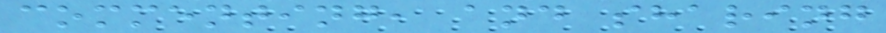commenting, and sharing
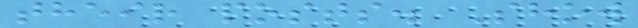their posts. Show
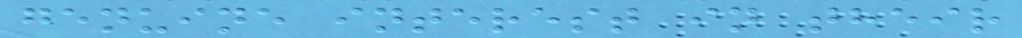genuine interest in their
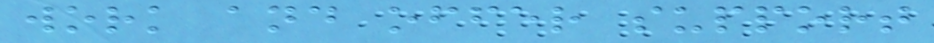work and offer support
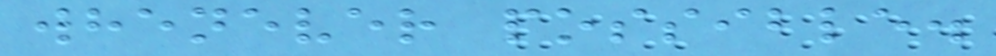whenever possible.
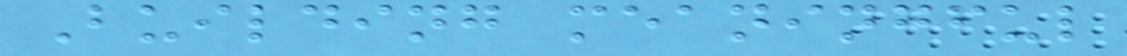Building meaningful
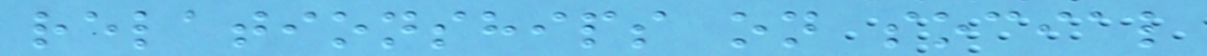relationships on social
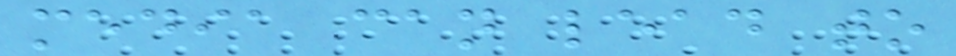media can lead to
